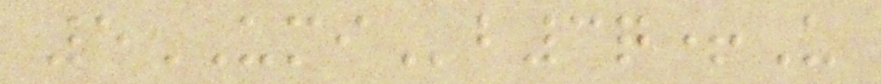5UMIb3q+U
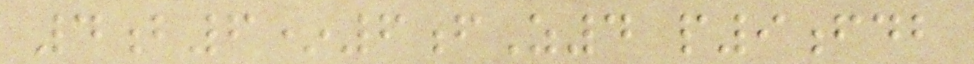4b6*6fZ4 p9fdb
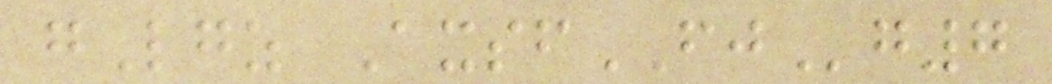gLgz AxsfFJg7
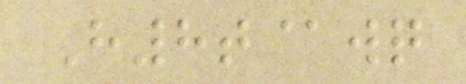H8t@wq
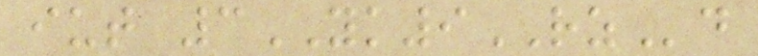iut 3YK9RZd
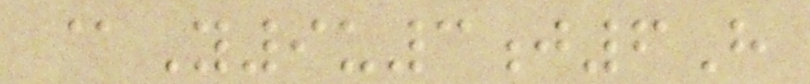@Y9u3j6H
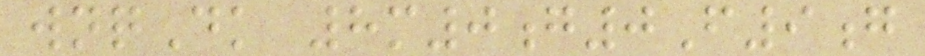wnqDk 8m0g0F9g
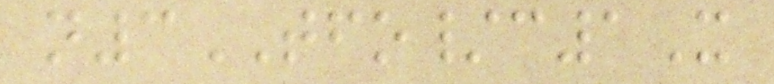n3TFO/c1X
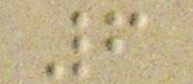6
